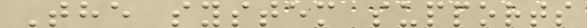The system supports
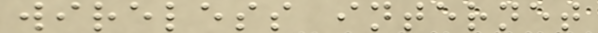wireless internet
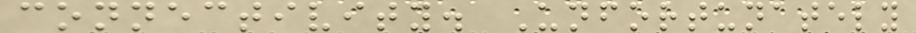connectivity. Unfortunately
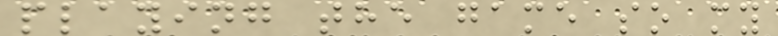playing the game so my
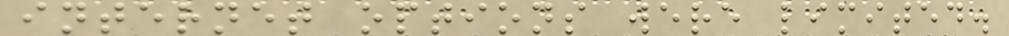internet options were limited.
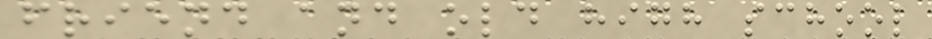friend and old high school
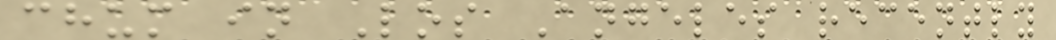chum in Los Angeles recently
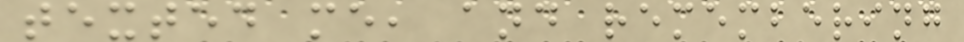texted me, and remembering
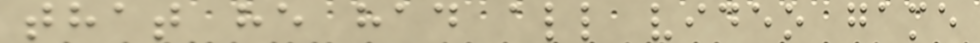that he had all video game
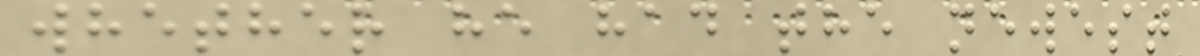whether he had the newest
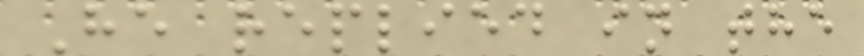He replied in the
